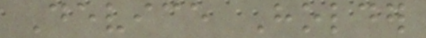Device Holder
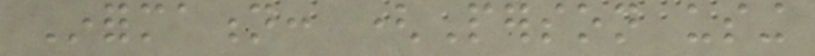Information: (Person using
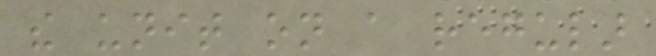the unit on a regular
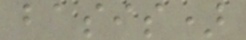basis)
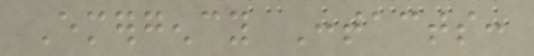Emergency Contacts:
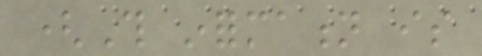(This information is
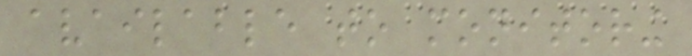available to monitoring
